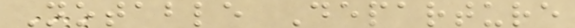Notable Departure
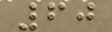60
